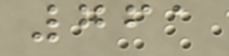761
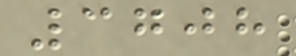3708
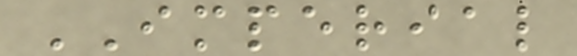IMPERIAL
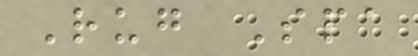Rug Spa
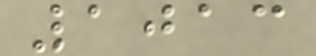1013
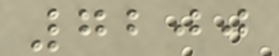7200
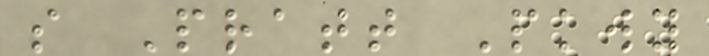s Pratt Pkwy
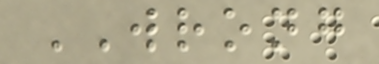WRONG
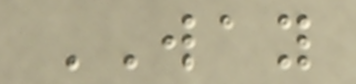WAY
